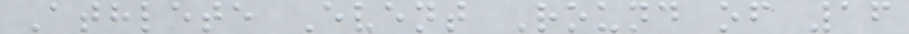Athlete Event Round of 16
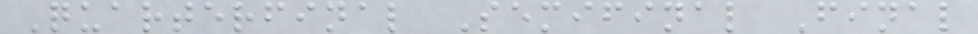Quarterfinal Semifinal Final
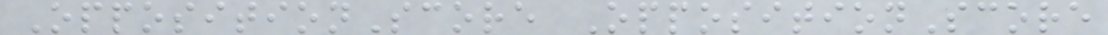OppositionScore OppositionScore
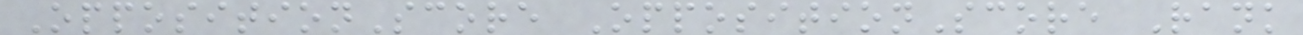OppositionScore OppositionScore Rank
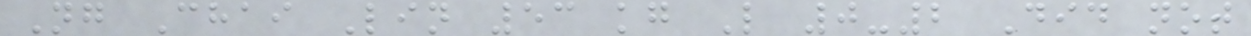Ng Chai Lin 53 kg L 0-2 Did not
